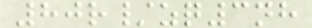80r/zq3nh
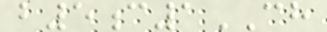b5c1CH
